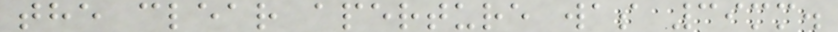the clear aperture was 39mm.
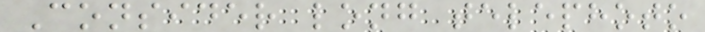Consider long telephoto
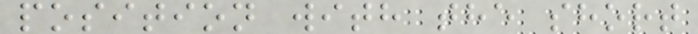position with the short
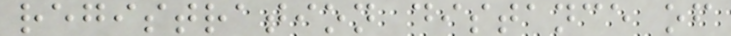registration distance of
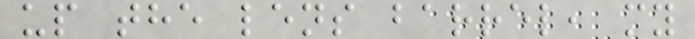up the lens barrel, my
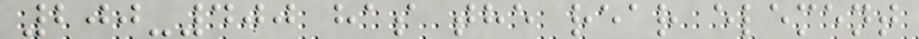200-400 has the rear element
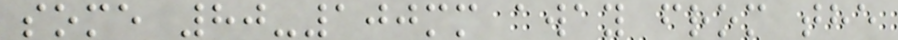some 80-100mm away from the
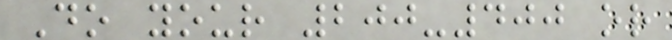Do your 200-400 or
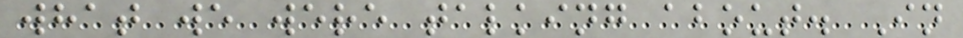what we were talking about. In
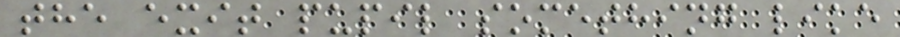the exit pupil something like
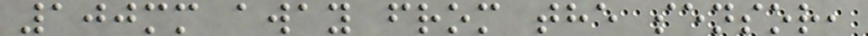100mm away from the sensor,
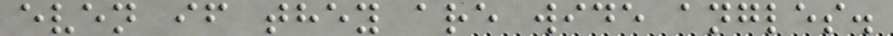even if they are wide angles.
